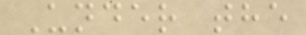Under the
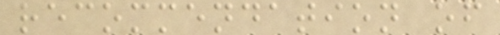recommendation of
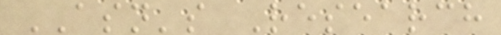ASN's Research
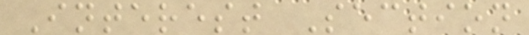Interest Section
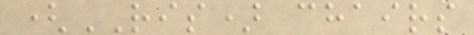(RIS) chairs
